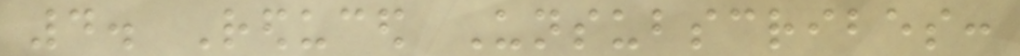4. Reduced Unsubscribes:
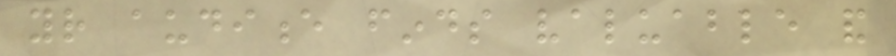your audience finds valuable and
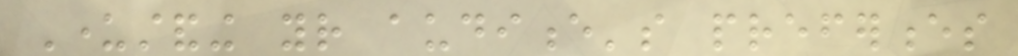Understanding your audience's preferences
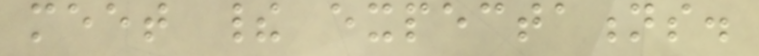meet their expectations.
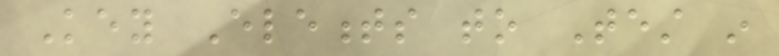Key Elements to Test in
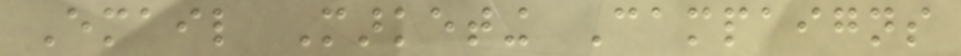Email Marketing Campaigns
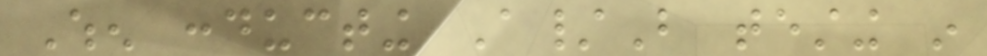When conducting A/B testing in
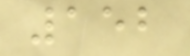152
